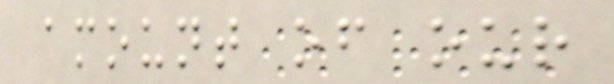amount of our
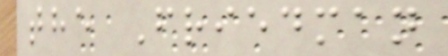the Friedman
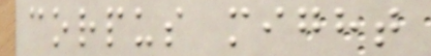corpus might
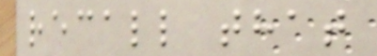recall that
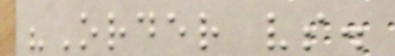"Order vs.
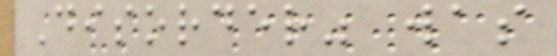Disorder" was
